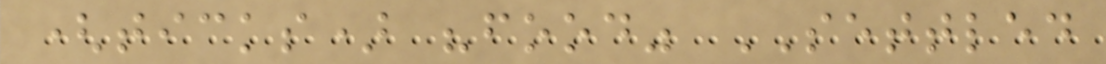(ticks) "food" SETTLED
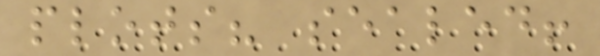plots? sealed!
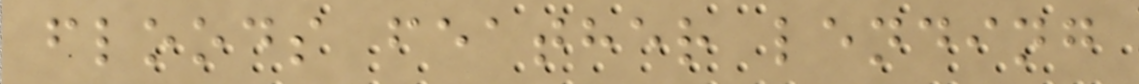floods feather lending
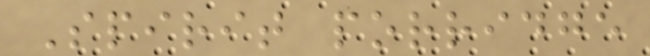Spirit porridge
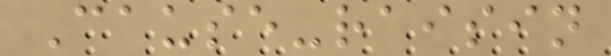Cause-raisin
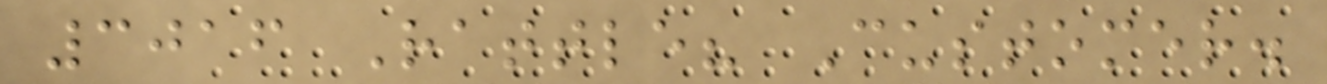3016 Rattle? Customer.
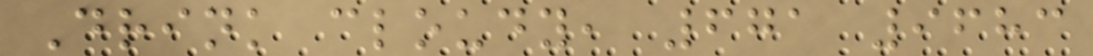Drink cloudy, 671 9683
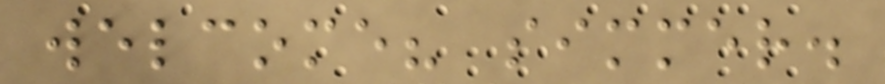welcome? simmer.
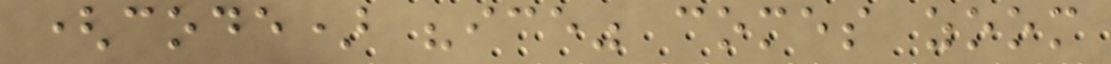(code) "ice" comes zoom
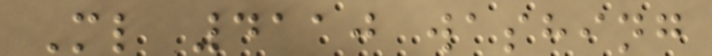Ml 4110 washing
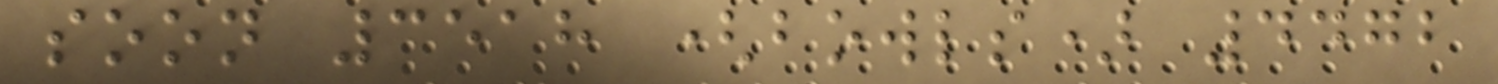soon 3518 (bowls) 4472
